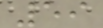59
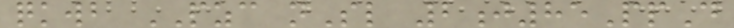qkwb PZC nSl 2j85PpD
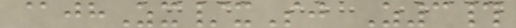@jhZx/xSj Z3#
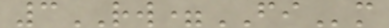3RW=FIm
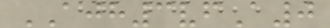AJH3vfA0
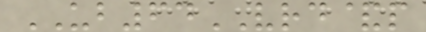UB64VRD&p
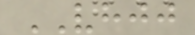VHJJ
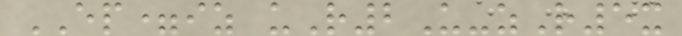EP=iz uR2U-zR5x
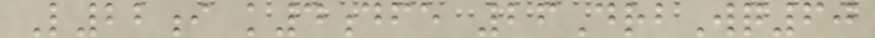L22i k4dfe 26DrbWq60
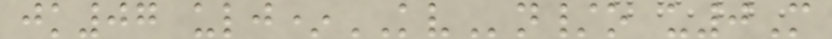jk07 ulj*KVn/o u0M
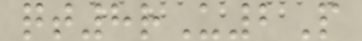qt8rU2P
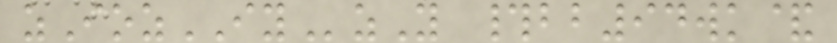zIozIYzY #bb94wk&
